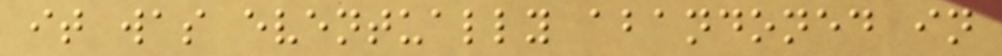it was eventually abandoned in
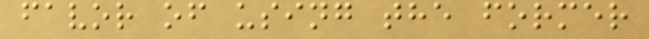favor of using the former
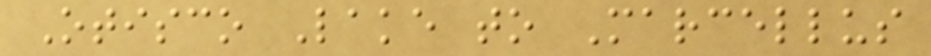Otisco Lake to Marcellus
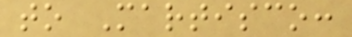to Martisco:
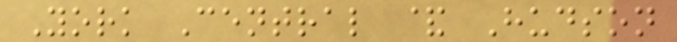York Central & Hudson
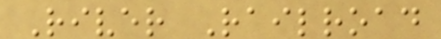River Railroad
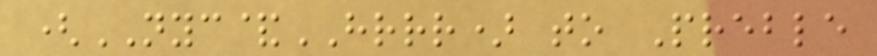(NYC&HRRR) to Preble
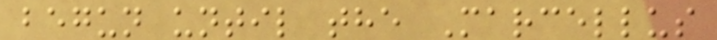begun until the Marcellus
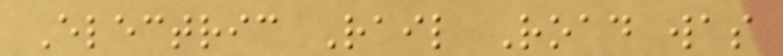Electric Rail Road was
